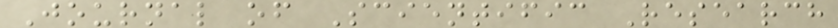Journal of Scientific Research
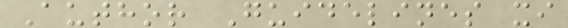Author Guidelines xi
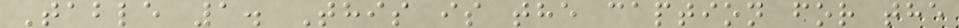Table 1. This is the caption for the
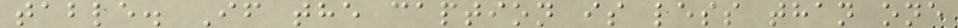table. If the caption is less than one
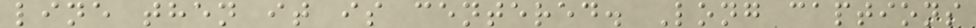line then it is centered. Long captions
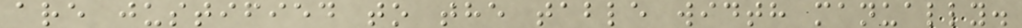are justified to the table width manually.
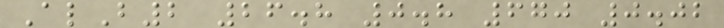AlB2 26.8 0.8 670 0.02
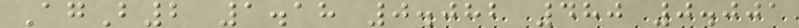AgB2 1.18 0.082 480 0.001
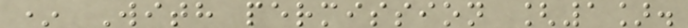* With permission [1].
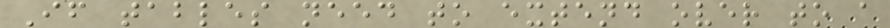If tables need to extend over to a
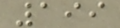199
